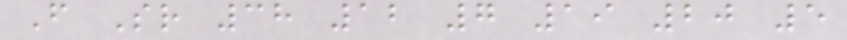F Sr 38 12 7 19 20 5
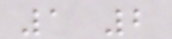1 2
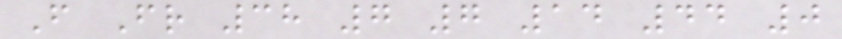F Fr 38 7 7 14 44 0
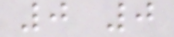0 0
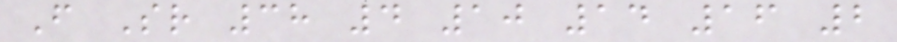F Sr 38 4 10 14 16 2
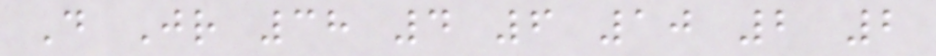D Jr 38 4 6 10 2 2
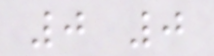0 0
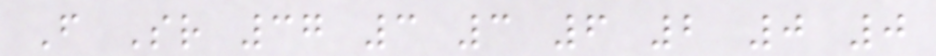F Sr 37 3 3 6 2 0 0
